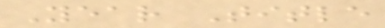Year Title
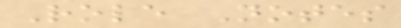Role Notes
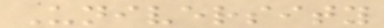University
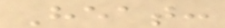Heat:
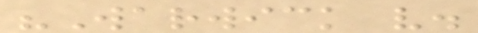"Warwick v.
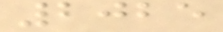2025
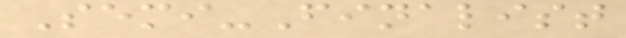Semi-Finalist
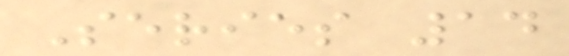Series 14
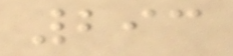293
